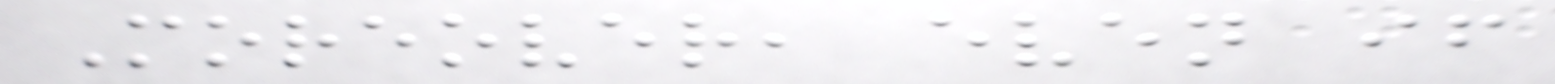Moreover, even if
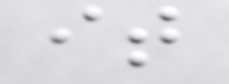it
